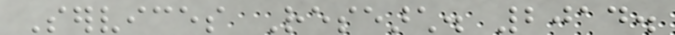Services Research. 2014.
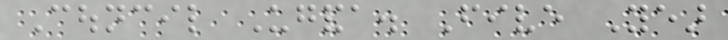Council Uganda. Five Year
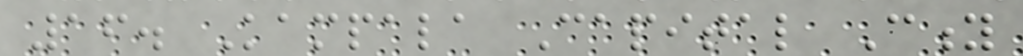16. Kampala Capital City
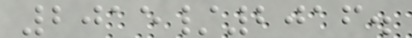2015/2016.
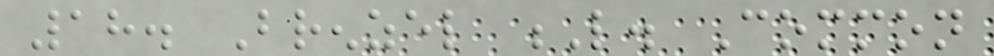18. Brenzel L. Common
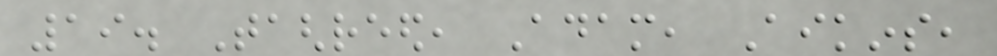19. Taghreed, Adam, Aikins,
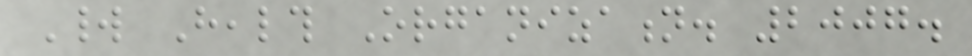World Health Organization. 2007.
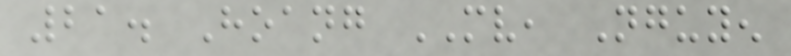21. Hoang MV, Nguyen
